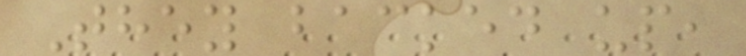They backed up,
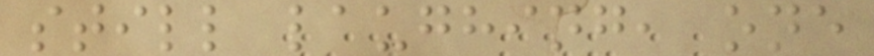still laughing, one
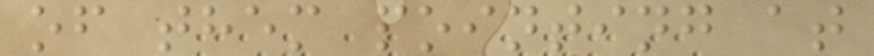of them pointing at
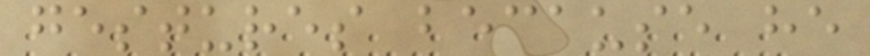gestures because he
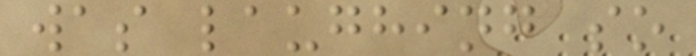was laughing so
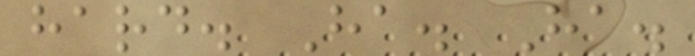hard. Ha. Ha.
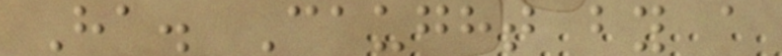Ha. Caught by a
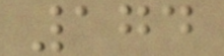174
